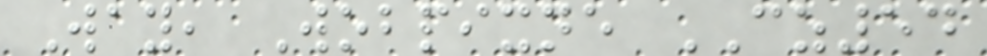Way, Wobpixne CZ54
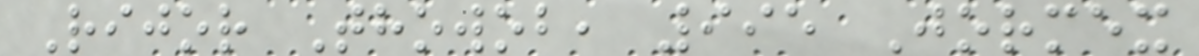Rijor Thowob, 995 Jormex
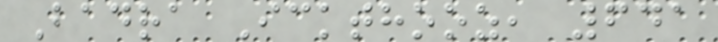Badra Ickthooz, 641
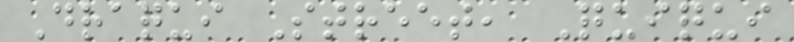Draqui Street, Quiqui
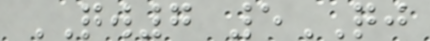QW7 5QJ
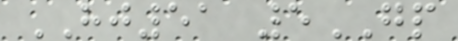HJ51 5GP
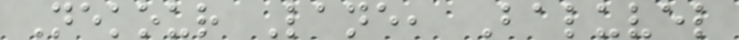Nekour Lane, Baluvel
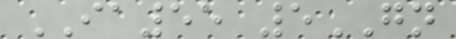IA55 5GN
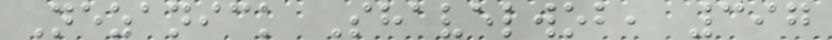Nezanick Shavelwob, 397
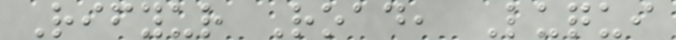Rifyur Road, Luqui
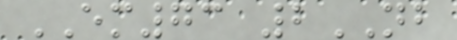EM73 2NB
